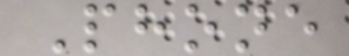Phone
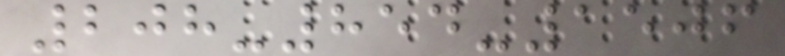208-854-1506
